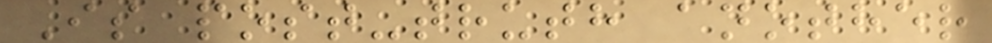Is post-truth another
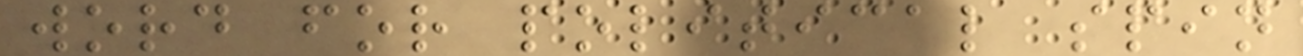word for political spin
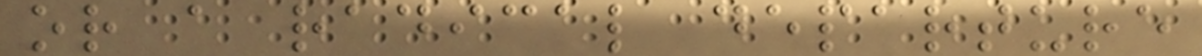or a radical departure
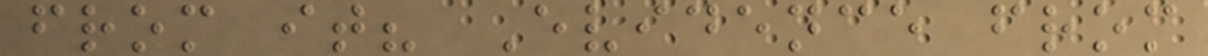from it? Evidence from
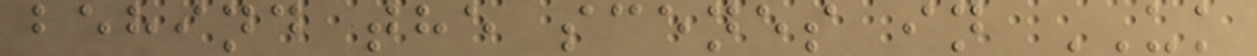behind the scenes in UK
